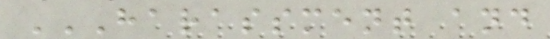HARASSMENT AND
